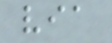via
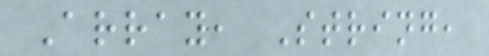Array, String,
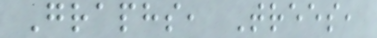Graphs, Trees,
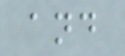and
